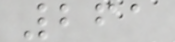261
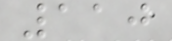110
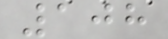108
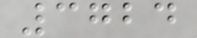3724
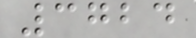3724
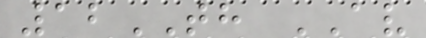12TH AV
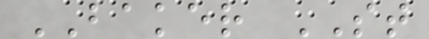BAKER ST
